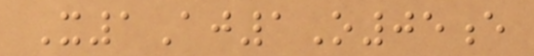X1Aj1O05e
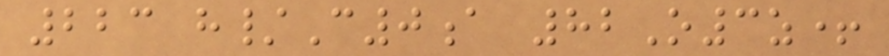223 h/C0a 82O3z+
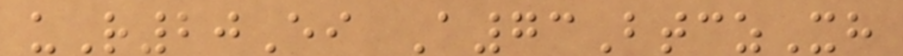uR20Ei A73BtczXh
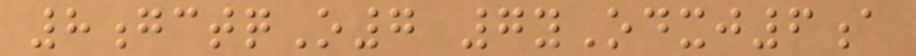8gctqO7 7yOdxj6a
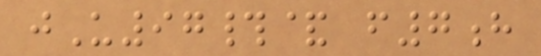jU97#& f7h
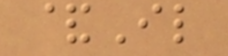&Il
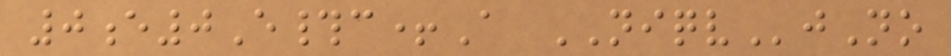0e0E#c+A NIQVjNo
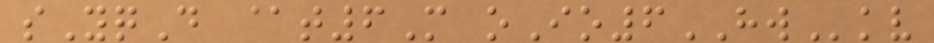sYqD @t6M oIo6HWkv
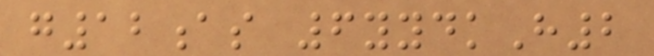g12as 6yydkH2
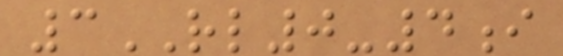3RL0-4i
